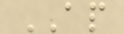AP
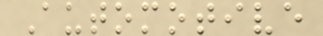Automotive
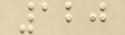120
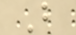B
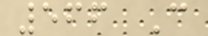566 C
